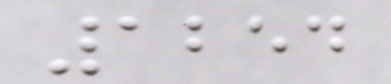1254
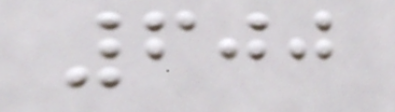600
